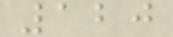120
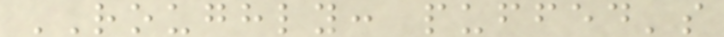ROUGHLY: puffed's
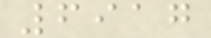6917
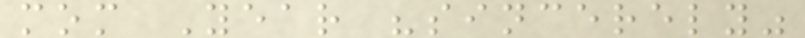mom Year "sincerely"
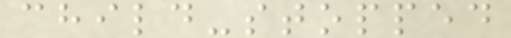child-stopped
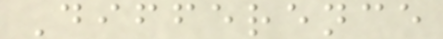Difference
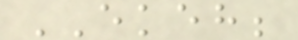EKEH;
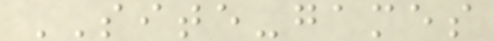SITE-games
